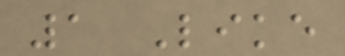1 Like
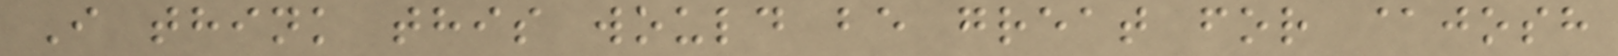I think this would be great for @josh
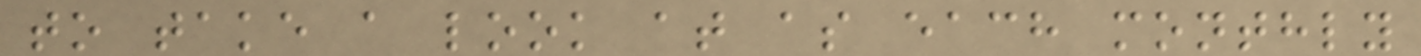to take a look at as each monthly
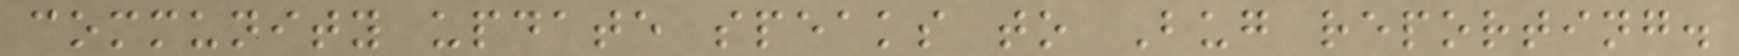community update speaks to Bug reporting.
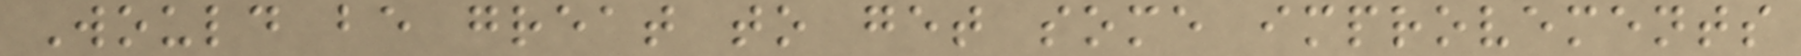Would be great to get some improvements
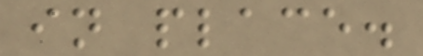in place.
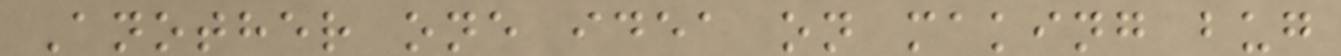Another one idea on making bug
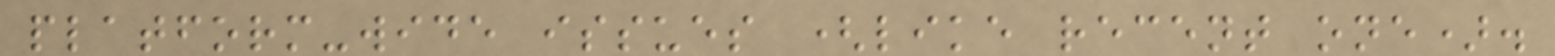platform-wide issues (like recent one).
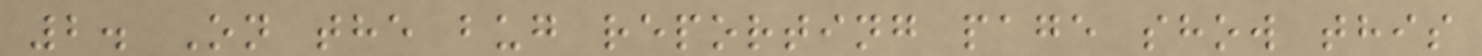2. On the bug reporting page show this
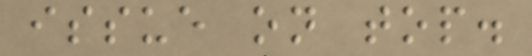issue on top.
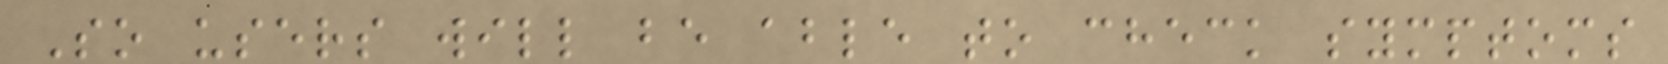So users will be able to check symptoms
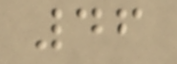46
